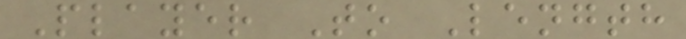Player To Length
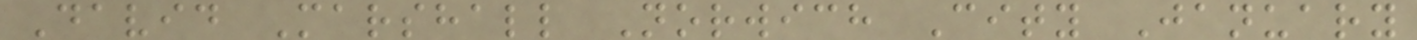David Marshall Norwich City January
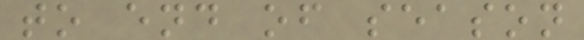to end of season
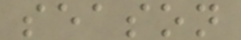season
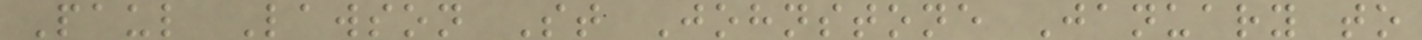Paul Lawson St Johnstone January to
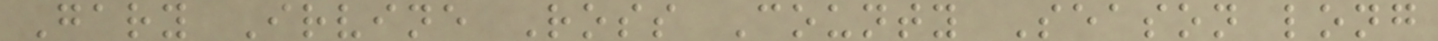Gary Irvine Ross County Season long
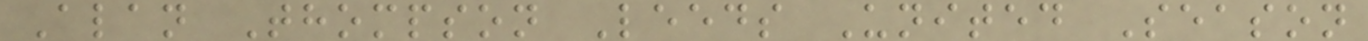Alan Thompson Leeds United Season
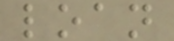loan
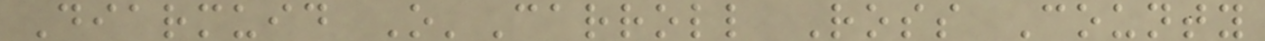Diarmuid O'Carroll Ross County
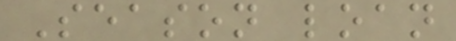Season loan
